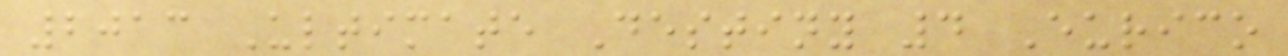2013 Ultimate Destiny 4 Eurico
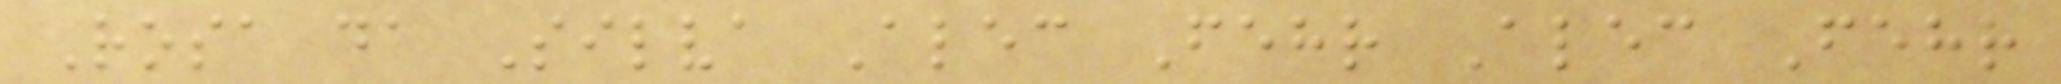Rosa da Silva Alec Fehr Alec Fehr
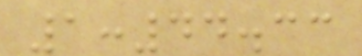1:44.33
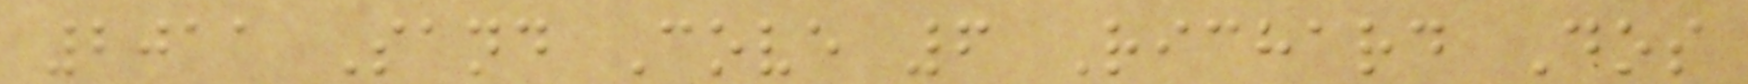2011 Sand Cove 6 Richard Dos
